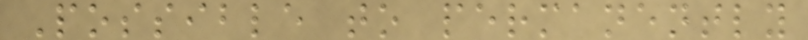Possible to permanently
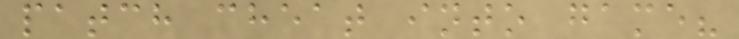patch cheat into game?
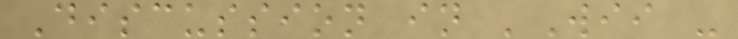Discussion in 'Wii -
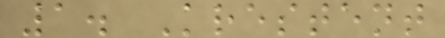1. Krestent
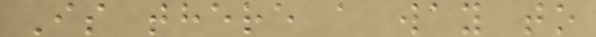Is there a way to
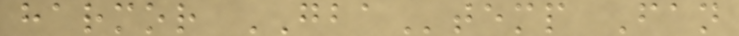harmor GBAtemp Fan
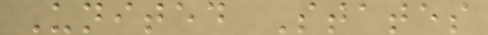United States
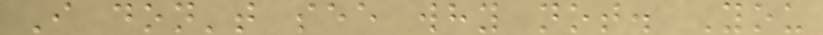I don't see why not. You
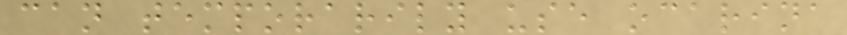can temporarily use ocarina
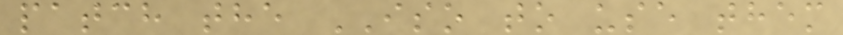patch the ISO to use them
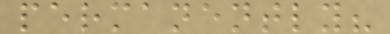permanently?
